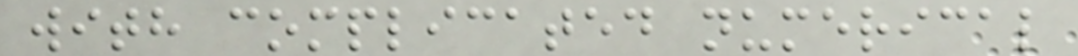with complicated numerical
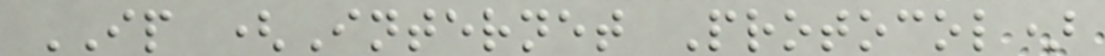IP (Internet Protocol)
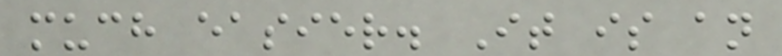much easier. It is an
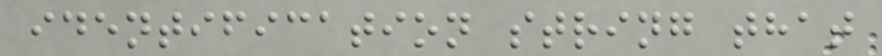identification string that
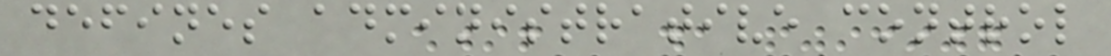defines administrative control
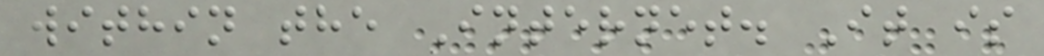within the Internet. It is
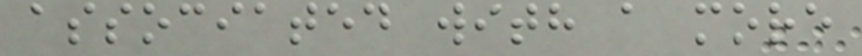associated with a more
